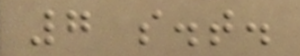7 s.t.
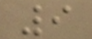9
